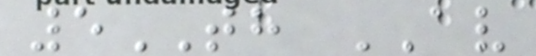5TH AV
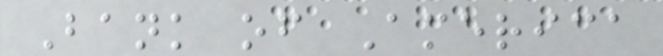Bank of America
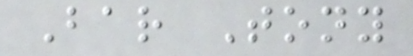Bar Tony
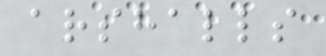arshalls
